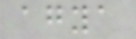agya
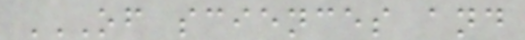OF SCIENCES AND
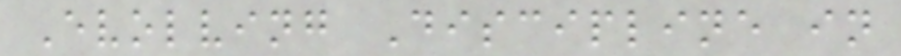Evolving Discipline in
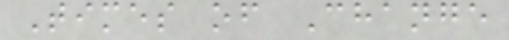Times of Change
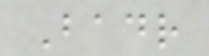Badr
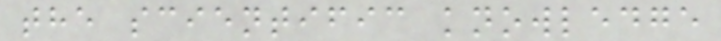the scientific knowledge
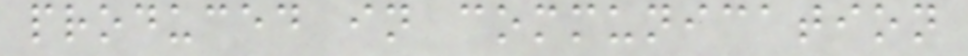produced in communication
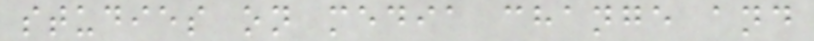studies on media change and
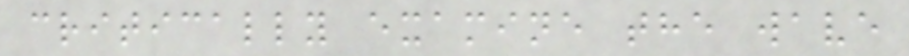critically examine the wave
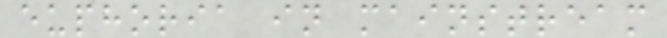euphoria in mainstream
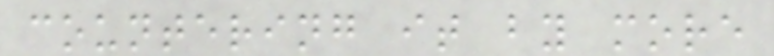countering it by more
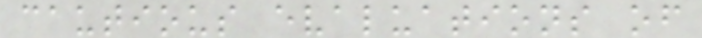cautious evaluations of
